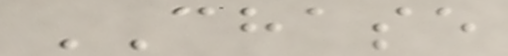CHASE
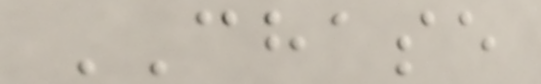CHASE
